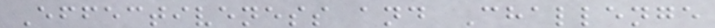Effectiveness and Challenge
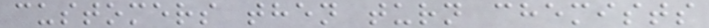customers then turn chemists
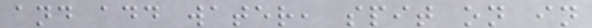and add water, spit on in
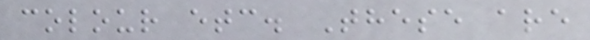colour etc. These are
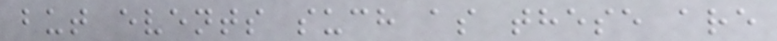but events such as these are
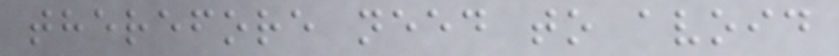therefore need to avoid
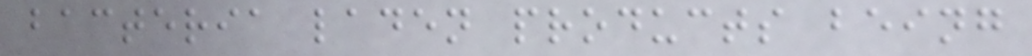bacteria laden products being
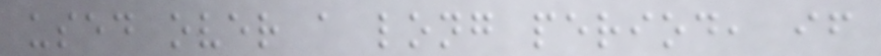used over a long period, if
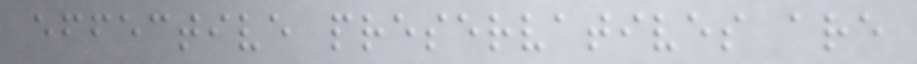effective preservatives are
